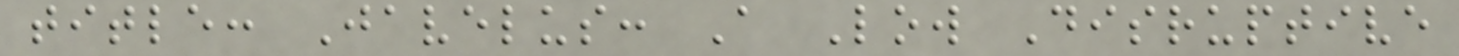title: Javelus: A Low Disruptive
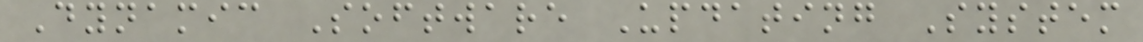Dynamic Software Updating System
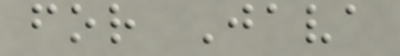for Java
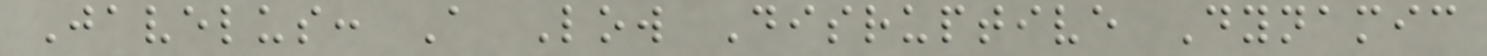Javelus: A Low Disruptive Dynamic
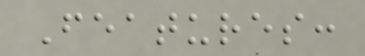Features:
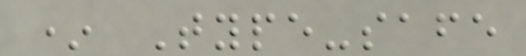* Type-safe
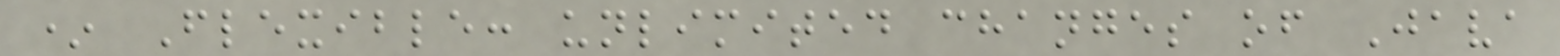* Flexible: unlimited changes of Java
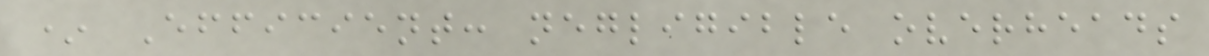* Efficient: negligible overheads
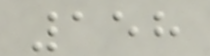158
